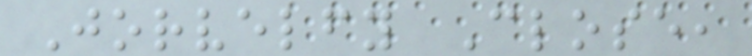Jorvelfy Close,
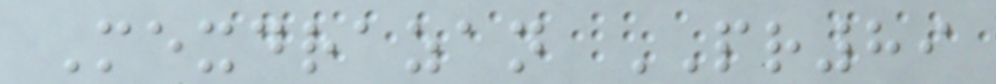Mexdrazan PR89
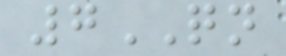7QN
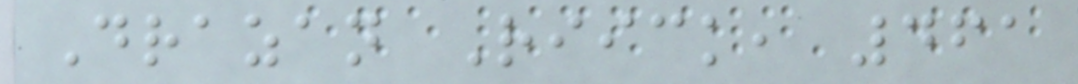Drazan Riick, 461
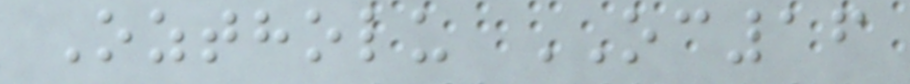Oztholu OC16
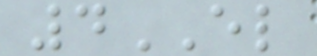4EL
